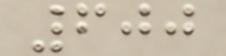600
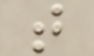t
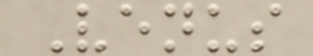Venus
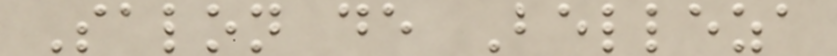Salon de Belleza
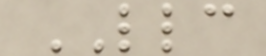LLC
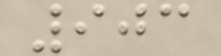903
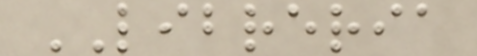LIBRERIA
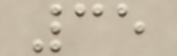35
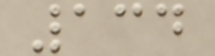134
